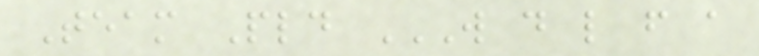Team Pld W D L F A
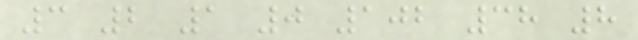3 2 1 0 102 38 8
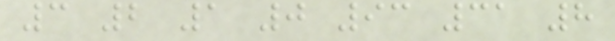3 2 1 0 93 31 8
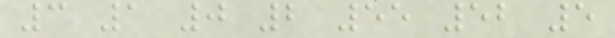3 1 0 2 55 52 5
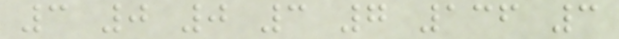3 0 0 3 7 136 3
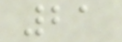21
